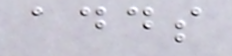adds
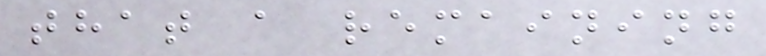that a remaining
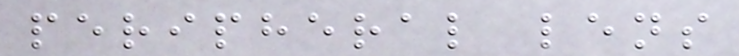peripheral lens
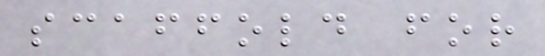scaffold for
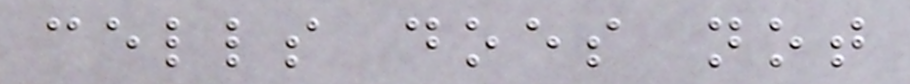cells does not
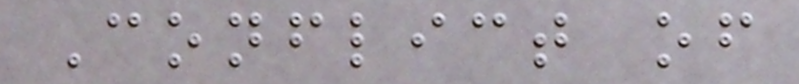Conflict of
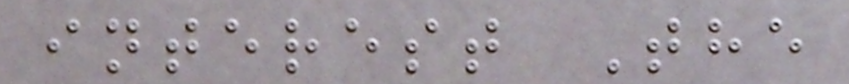interest The
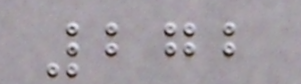272
